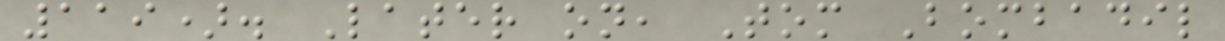119). Later on, Tom Bombadil
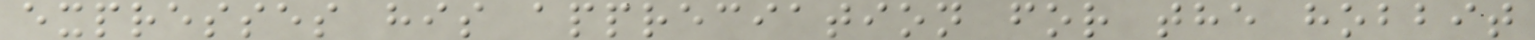expresses his appreciation for the hobbit
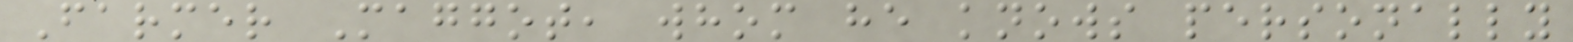Farmer Maggot, whom he knows personally
